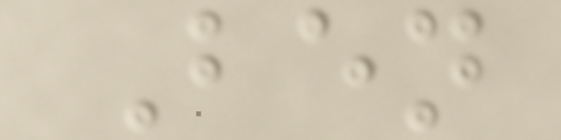Ben
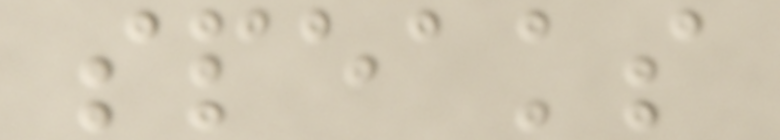speaks
